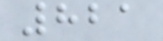821
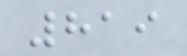819
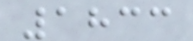1833
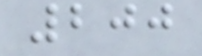200
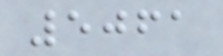5061
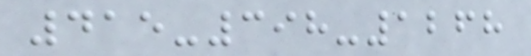415-398-1268
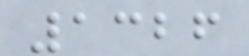1326
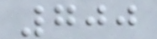700
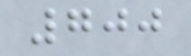700
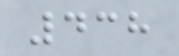438
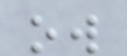ow
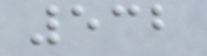532
